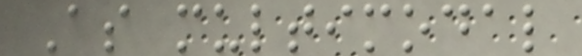As multimodal
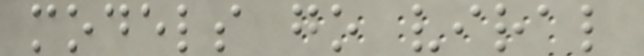models go viral
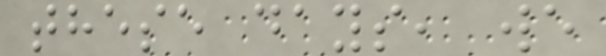these days, we
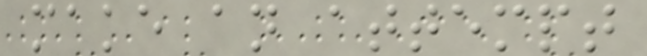make an attempt
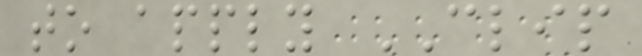to apply CLIP
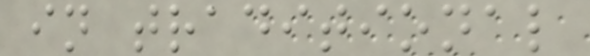in traditional
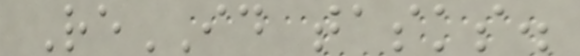ReID tasks.
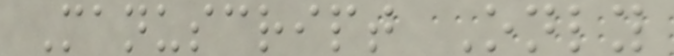Manuscript Only
